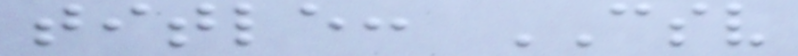title: CSV
